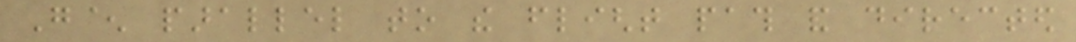G^ parallel to the flight path and directed
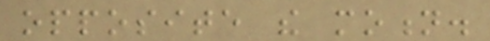opposite the motion.
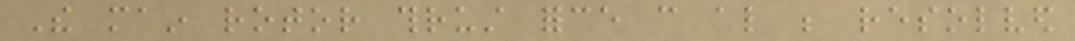The main rotor thrust force can also be resolved
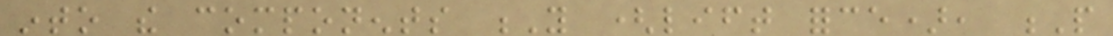into the components Y (lift force), P
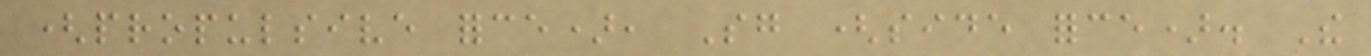(propulsive force), Sg (side force). The
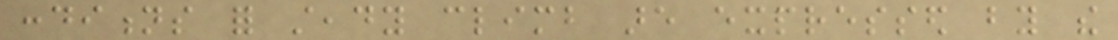conditions for steady climb are expressed by the
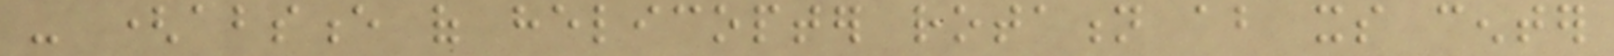- (absence of helicopter rotation about its center
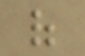of
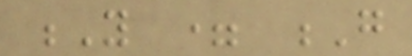Y = G
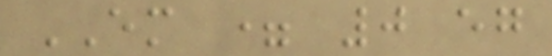EM = 0 eg
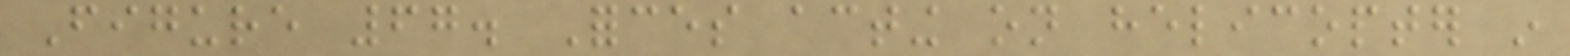Figure 67. Forces acting on helicopter in
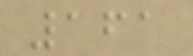161
